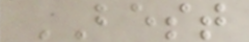BEST
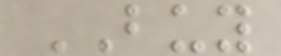BUY
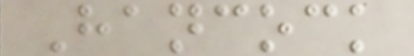Hancock
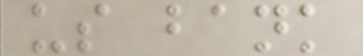us bank
